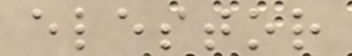elestor
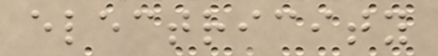electricity
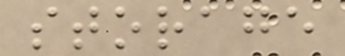storage
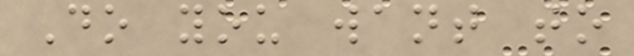Do you want to
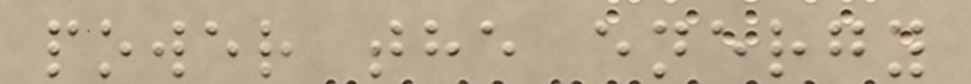power the energy
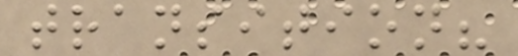transition?
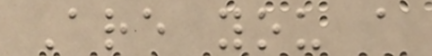Are you a
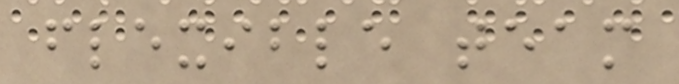flexible team
